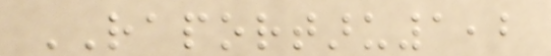RAPORTARU1,2
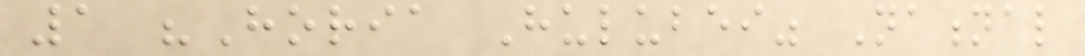1 "Horia Hulubei" National
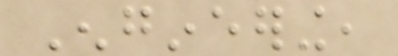Engineering,
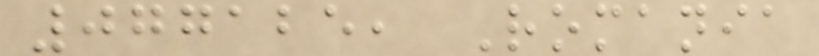077125, Romania
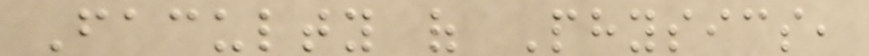Faculty of Physics,
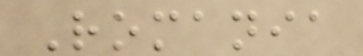Romania
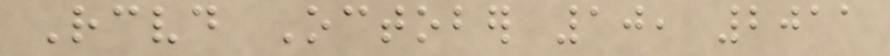Received October 10, 2011
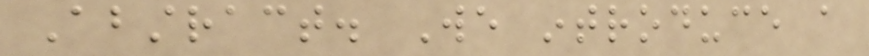Abstract. We introduce a
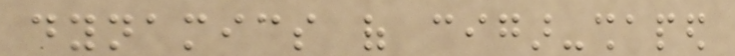dynamics of cigar-shaped
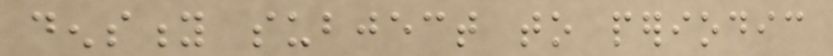density subject to periodic
